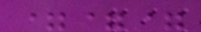===
